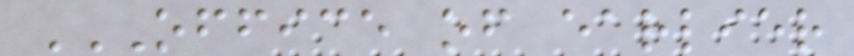OFFICE OF EARLIER
